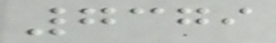7379
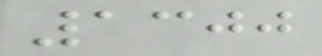1300
